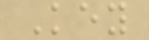Key
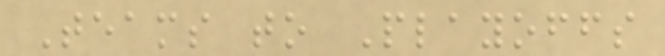Teams to Playoffs
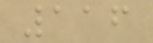116
